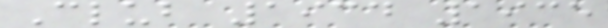Club 1934 1935
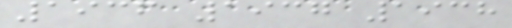1936 1937 1938
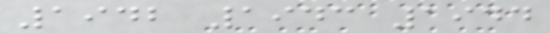1942 1943 1944
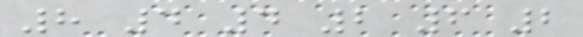8 4 4 2 6 2
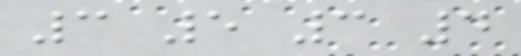3 5 3 4
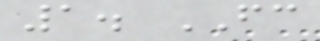1. FC
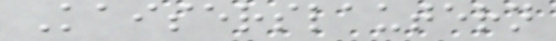Kaiserslautern
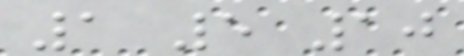1 5 10
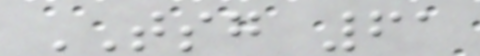TSG 61
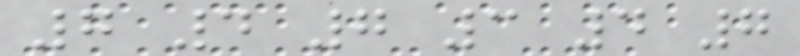7 4 7 3 4 7
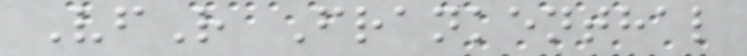VfR Frankenthal
